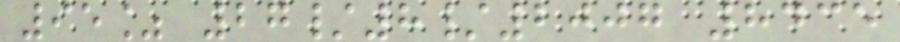95% 27/8/2007 8435
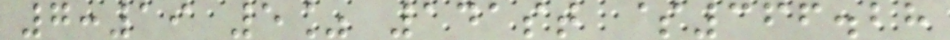7:19 5% 141st $366.28
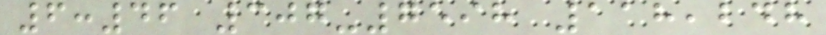6:46 307-7598 118,248
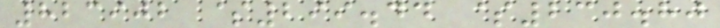823902 $299.44 $230.80
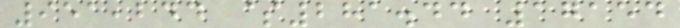951,244 $281.44 17154
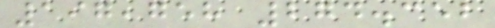197,758 274.352
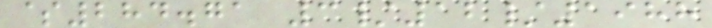$284.71 3/12/1988
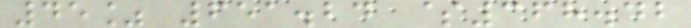45% 651.24 $368.42
